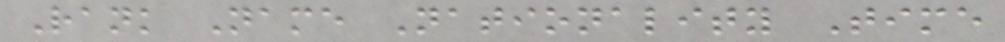Rank Name Nationality Time
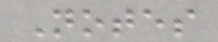Notes
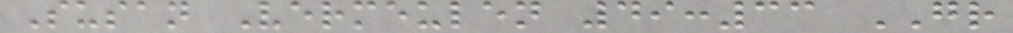Susan Vermeulen 49:33 GR
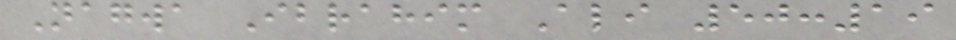Nagwa Ibrahim Ali 50:19
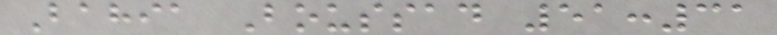Bahia Boussad 51:31
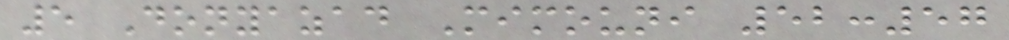5 Donyazad Mimouni 52:57
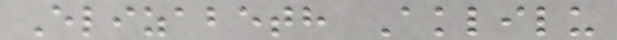Elizabeth Aklilu
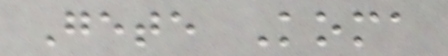Gete Koma
